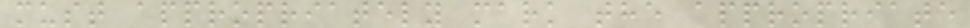must appropriately mark the appropriate
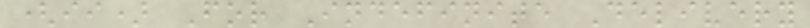(ii) For Indefinite Delivery
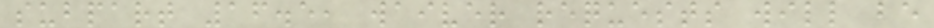subpart 16.5, waiver requests will be
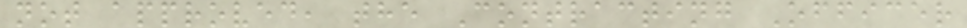not approved, the Contracting Officer
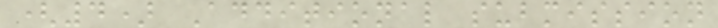(4) Additional submission
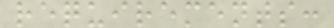requirements:
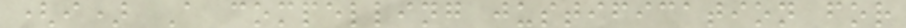(i) A compelling justification for
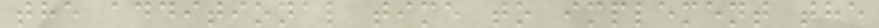the additional time to implement the
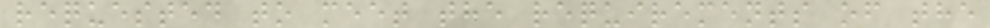requested to meet the requirements of the
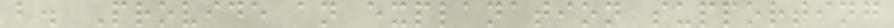b. Provide an explanation supporting
